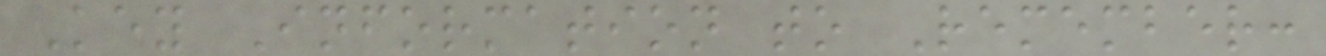Key Information to Remember:
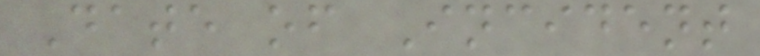Date of Incident
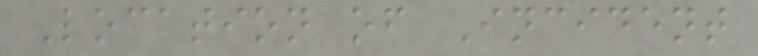Location of Incident
